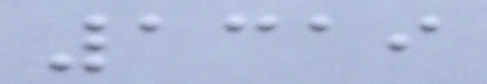1319
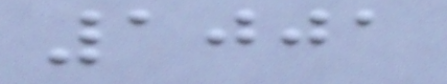1001
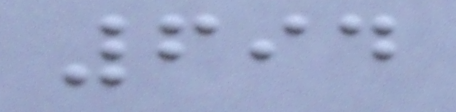694
